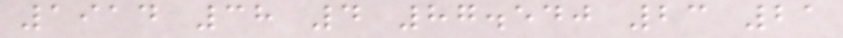1914 38 4 87.540 23 21
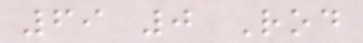69 0 Rod
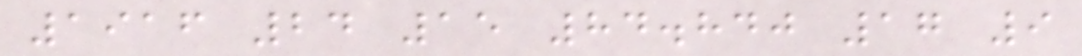1916 24 15 84.840 17 9
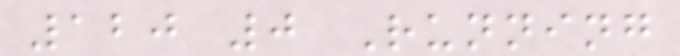120 0 Running
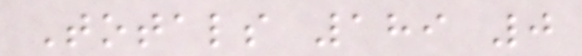Totals 189 0
